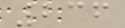236
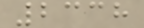2338
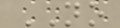NO
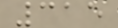315
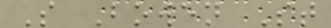S Bowen St
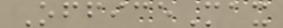OfficeMax
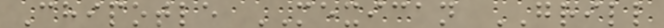Chipotle MEXICAN GRILL
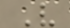V
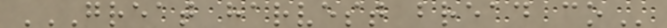GREAT HARVEST BREAD CO
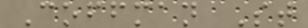Coffman St
